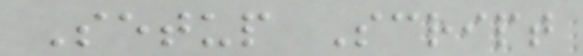Setup Script
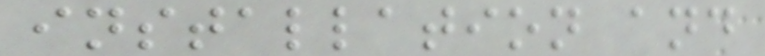installation and
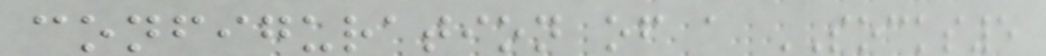configuration of a SOCKS5
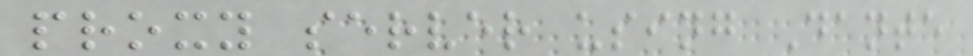proxy server using Dante
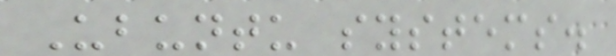Ubuntu systems.
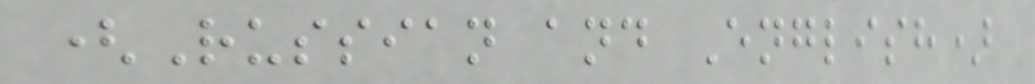(Russian and English)
